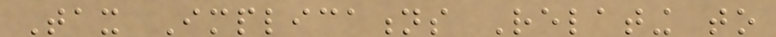Tax Implications Relating to
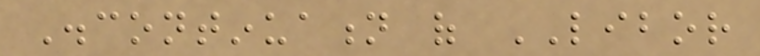Discontinuation of LIBOR
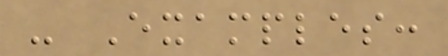- Examples:
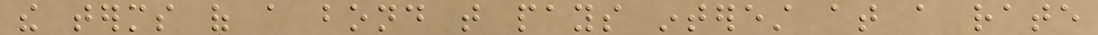the terms of a bond that pays interest at a rate
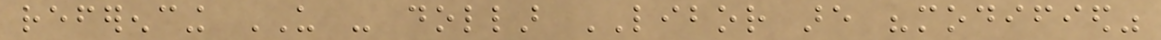referencing US - dollar LIBOR are "modified"
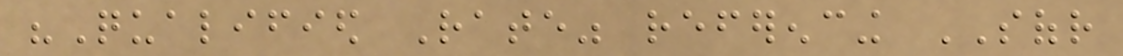"Qualified Rate" referencing SOFR
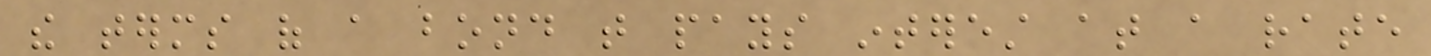the terms of a bond that pays interest at a rate
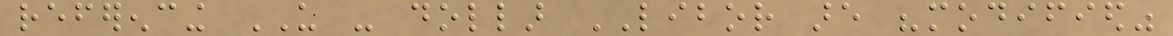referencing US - dollar LIBOR are "modified"
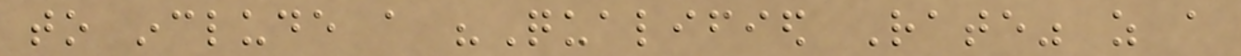to include a "Qualified Rate" as a
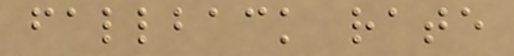fallback rate
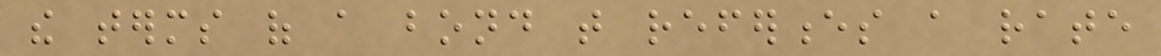the terms of a bond that references a rate
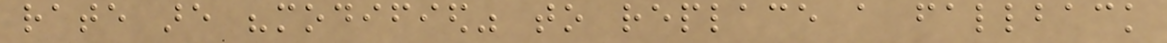rate are "modified" to replace a fallback
